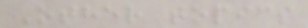Other topics
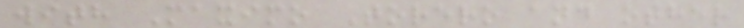with Maximo Torero and other
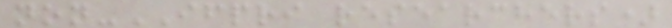non-IFPRI researchers)
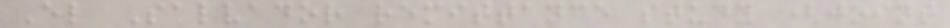El Salvador remittance study (joint
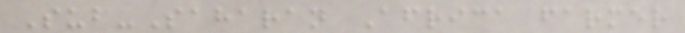Sub-Saharan Africa farmer
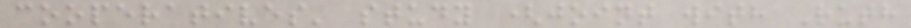cooperatives' study (joint with Ruth
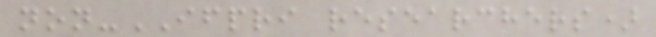non-IFPRI researchers)
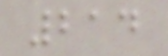214
